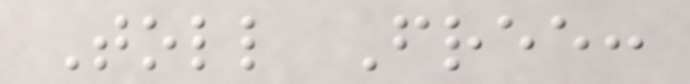Toll Free:
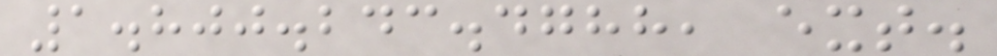1.800.243.4788, ext.
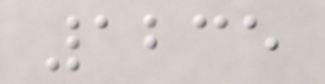1235
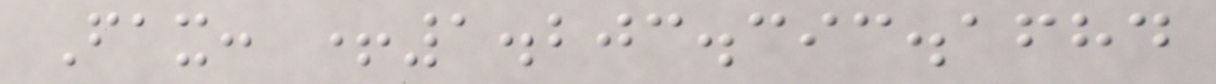Fax: +1.203.393.1684
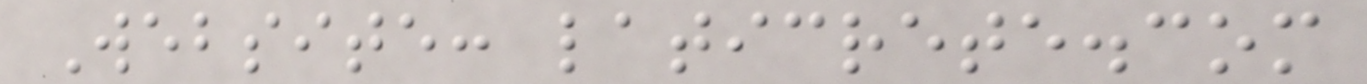Website: laticrete.com
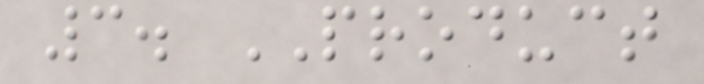3. PRODUCT
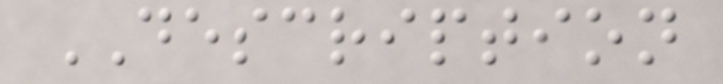DESCRIPTION
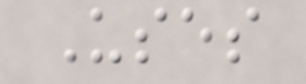Uses
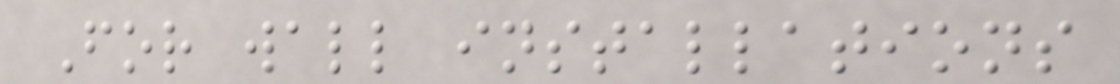For wall installations
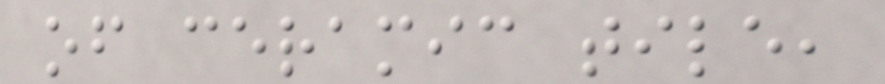of ceramic tile,
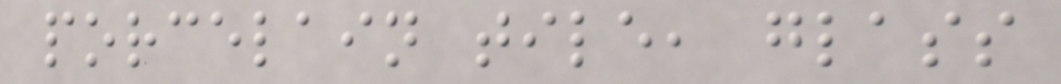porcelain tile, glass
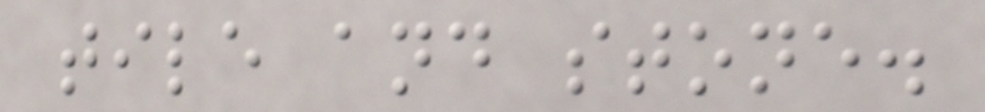tile and stone.
